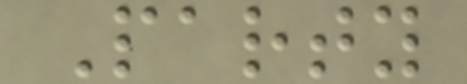Party
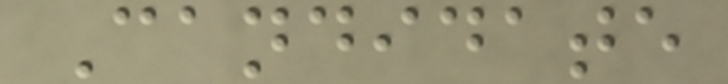Candidate
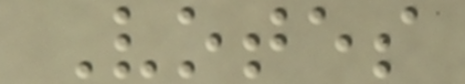Votes
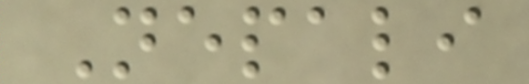Nepali
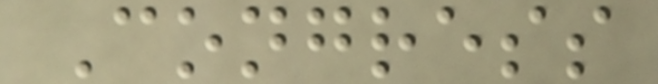Congress
